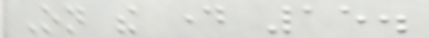On the day 15.
